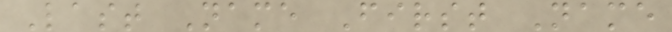Last Name First Name
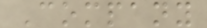Company
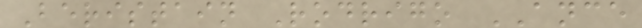Beristain Rodrigo ANCE
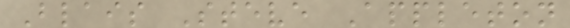Blais Steve Appleton
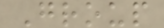Group
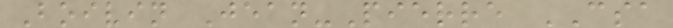Boivin Jean-Pierre CSA
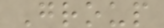Group
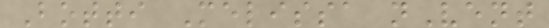Botti Melissa nVent
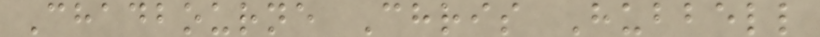Chadbourne Chris Hubbell
